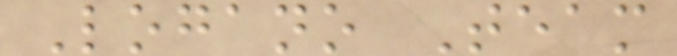Logano Team
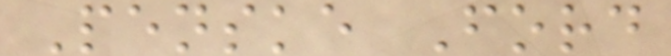Penske Ford
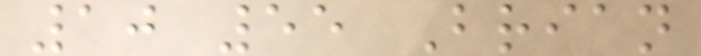10 55 Brian
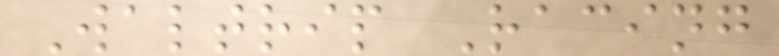Waltrip Racing
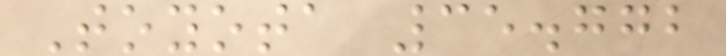Toyota 35.772
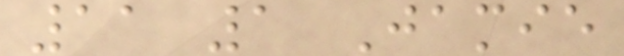11 1 Jamie
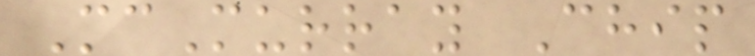McMurray Chip
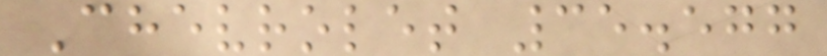Chevrolet 35.577
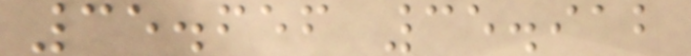35.656 35.912
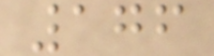176
